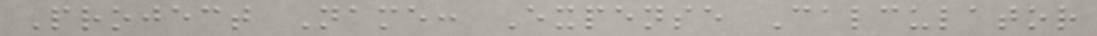Project Name: Expense Calculator
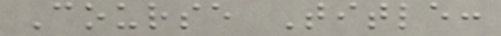Course Title:
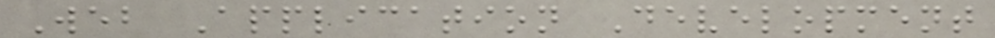Web Application Development
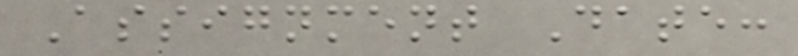Assignment Date:
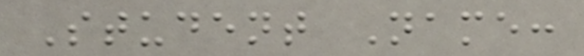Student Name:
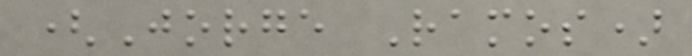(Jorge Ramos)
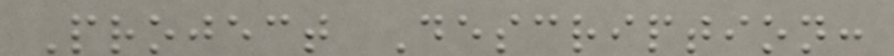Project Description:
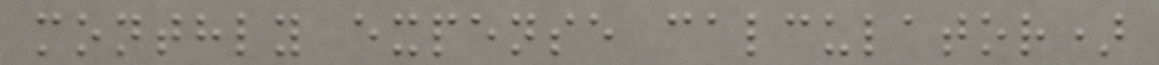monthly expense calculator)
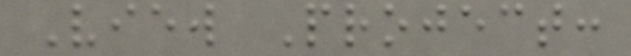View Project:
